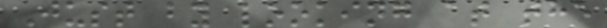Just by looking at the
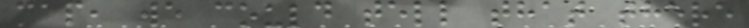map, we could tell that there
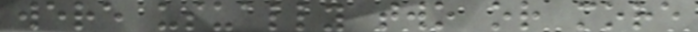were usually two or more
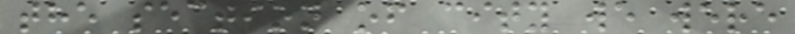the section of city we were
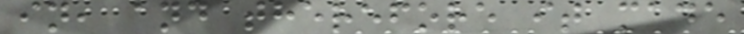in, and therefore it made
